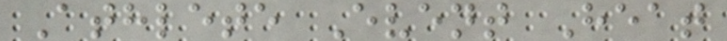Athlete Event Heat
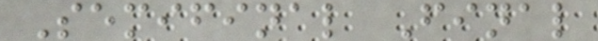Semifinal Final
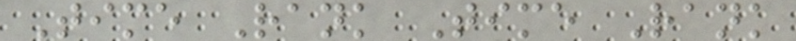Time Rank Time Rank
